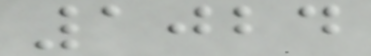1024
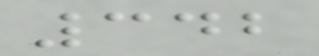342
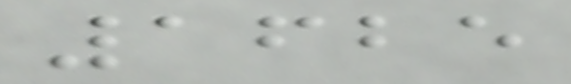1625
